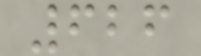626
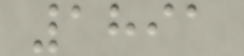1891
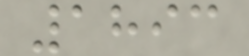1893
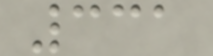331
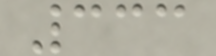333
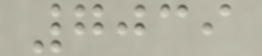7039
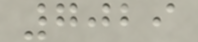7029
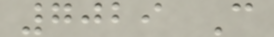7029 C
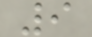9
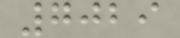7029
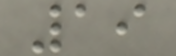19
